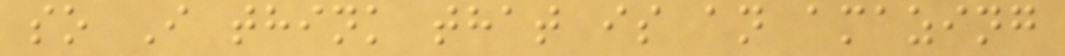so I think that is an amazing
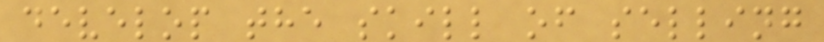develop the skill of selling
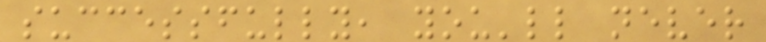successfully, you'll never
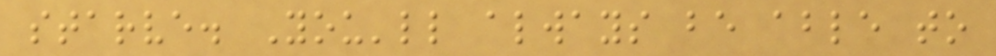starve. You'll always be able to
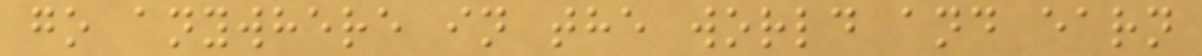go anywhere in the world and earn
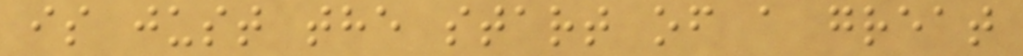is just the start of a great
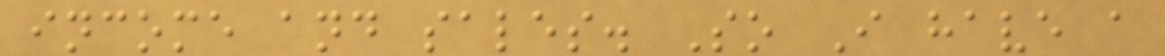income and sales. So I have a
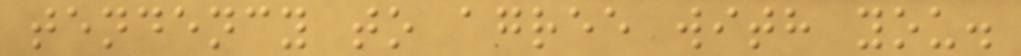tendency to agree with you.
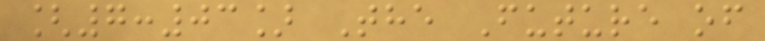[7:03] The Future of
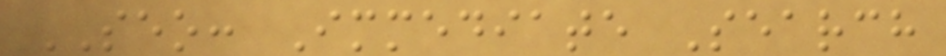SEO: Immediate Search
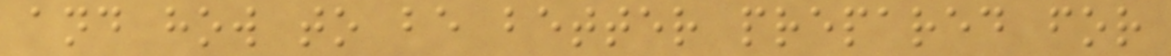and how to be better prepared for
